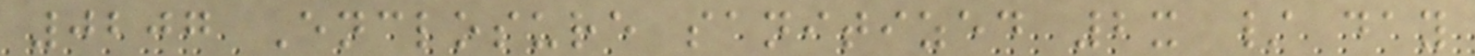0207 Enclosure sanitized 2x / day
